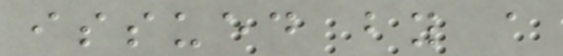issued by a
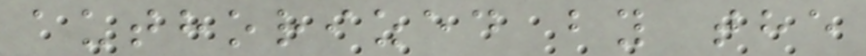authorized by the
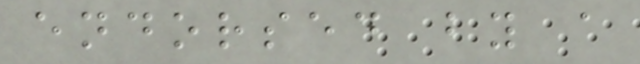endorsed by a
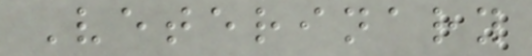Veterinary
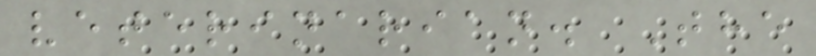veterinarian. The
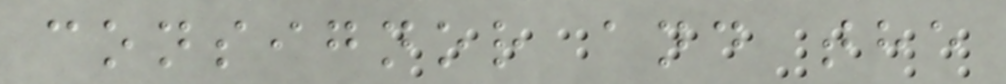consignor and the
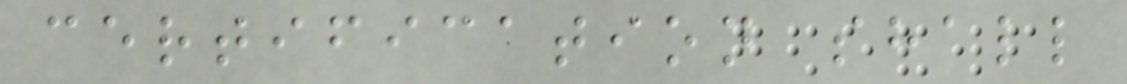certification shall
